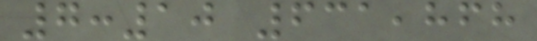7:10 631,868
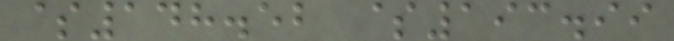$148.52 $193.99
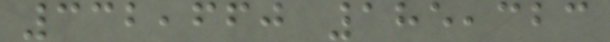332,660 185,323
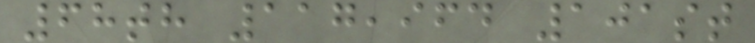68th 117,964 101st
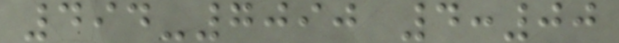494-7090 4:00
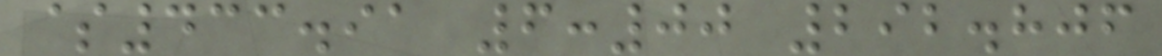$433.91 6:00 292.806
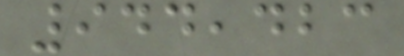944,423
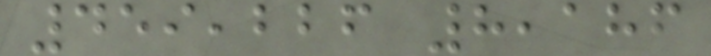459,226 8,186
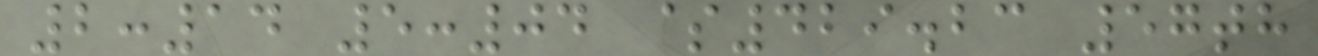2:14 5:04 $429.23 57th
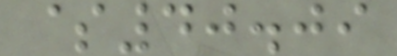$40.09
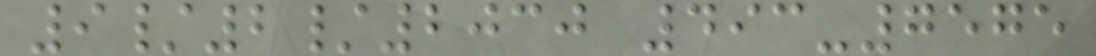9/2/2030 493-7575
